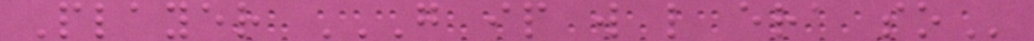Player G IP W L ERA SO
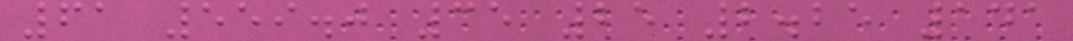61 559.0 35 25 2.25 141
